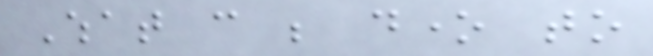What can be done to
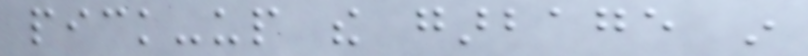pick-up the garbage in
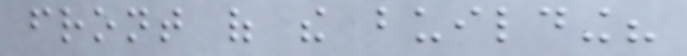front of the building?
